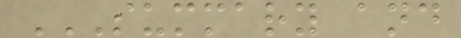SUMMARY AND
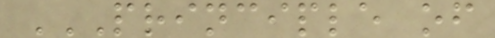PRINCIPLE OF
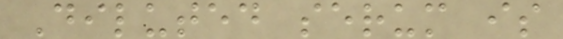Diluted serum is
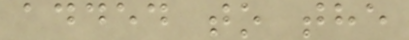added to the
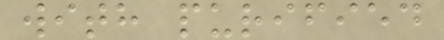with purified
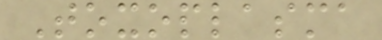Toxoplasma
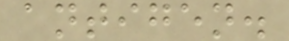antigen.
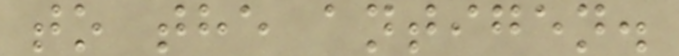to the antigen.
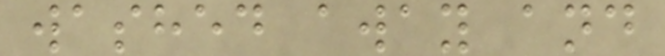washed away and
